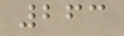263
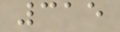315
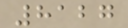8127
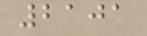2101
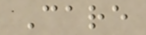Care
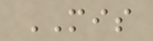MIS
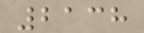2138
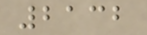2132
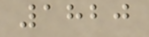1820
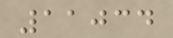11034
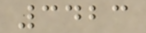3423
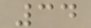34
